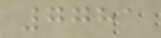7781
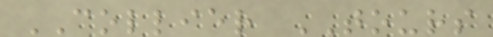COLLIER TOURS
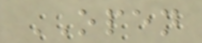OPEN
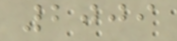2009
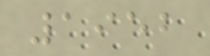1952
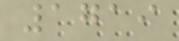1719
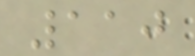110
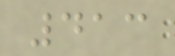413
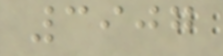3907
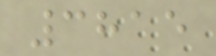3815
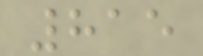815
